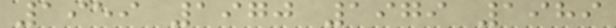1959 1970 1979 1989
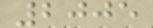2005
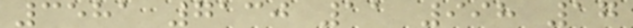3581 7130 11 998 17
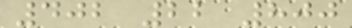402 22 800
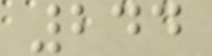244
